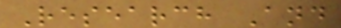Research And
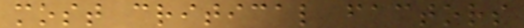most critical factors
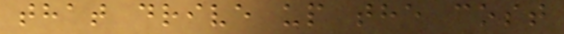that drive up the cost
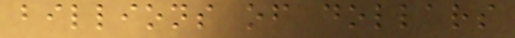billions of dollars
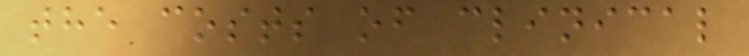the costs of clinical
